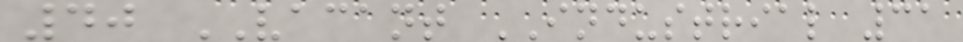40 VACANT INDUSTRIAL 31
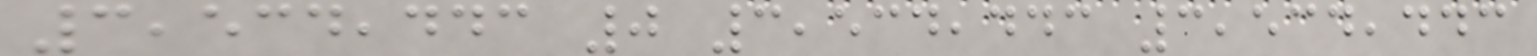3,534,443 0 3,534,443 3,534,443
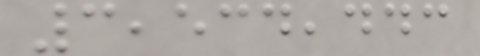3,534,443
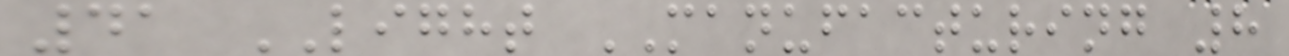41 LIGHT MANUFACTURING 8
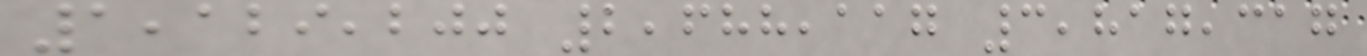1,129,200 2,688,117 3,817,317
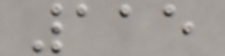115
